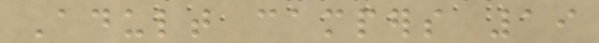Adult campers 19
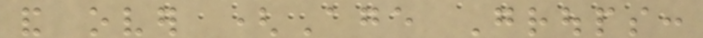and over (Age Groups:
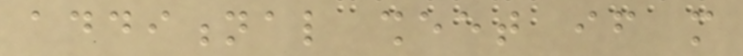additional sheet if more
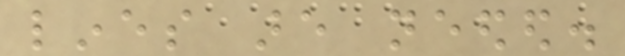lines are needed.
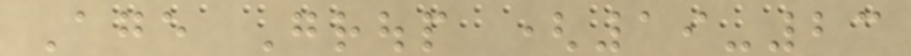Age Group (19-23
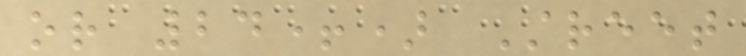or 24+) Street
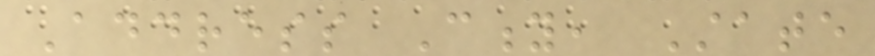Address City, State
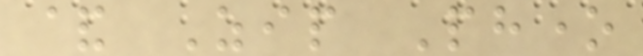& Zip Phone
